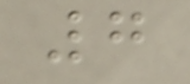7
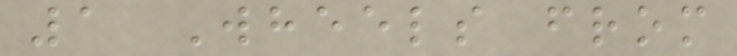1 Wheels from
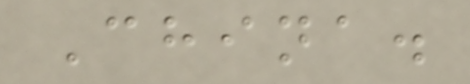China.
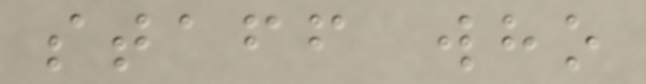staff who
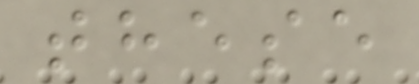these
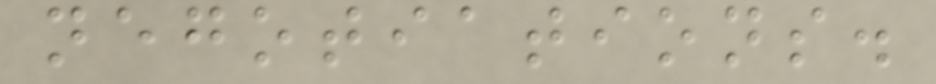negotiations.
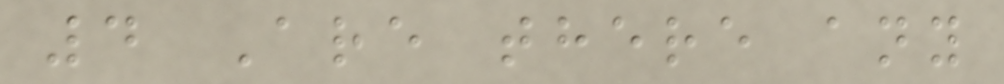4 Are there any
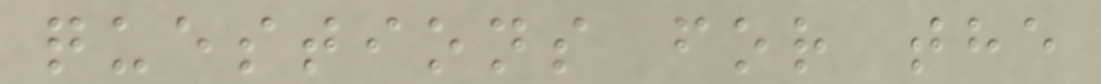questions for the
